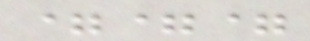===
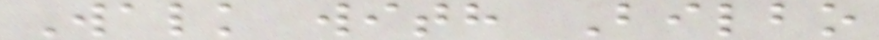Walk with Bilbo
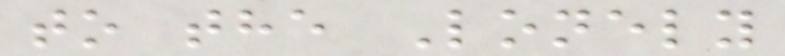to the Lonely
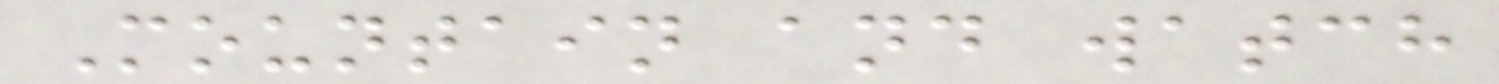Mountain and watch
